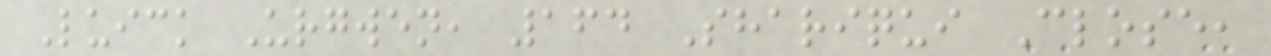Luick Urgwen, 164 Shariqui Close,
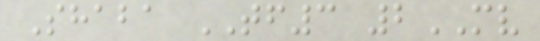Shaba TF3 2MV
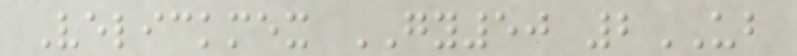Velickmex GY50 2UB
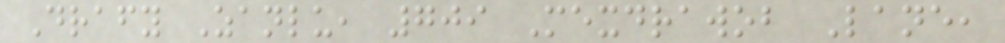Drafy Zanlu, 709 Mexdrawob Lane,
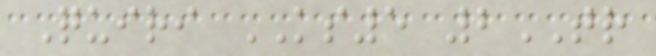Quiri KS5 2TR
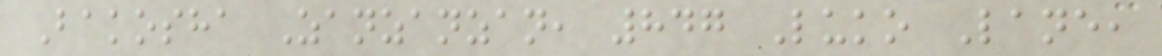Bakosha Zanzanzan, 847 Luko Lane,
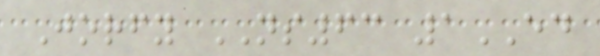Jorfy NS63 1ED
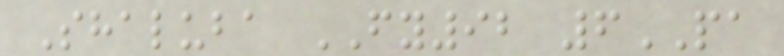Shaluba FY92 6PA
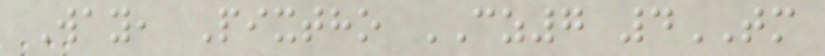Way, Pixtho CZ7 4TM
